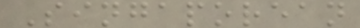Singaporean
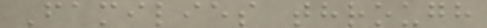Families through
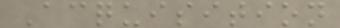Acquisition
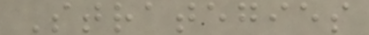Strategies
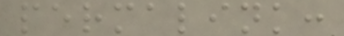permalink:
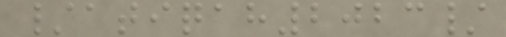/atiqah2023/
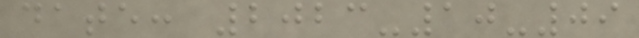date: 2023-10-09
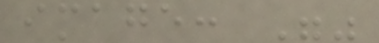image: ""
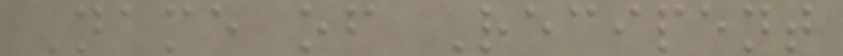Name of Recipent
